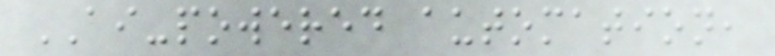AI-powered automation,
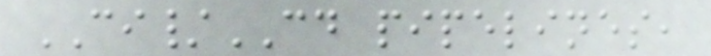CI/CD pipelines,
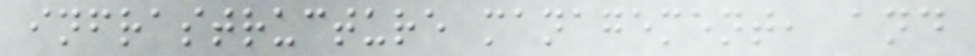infrastructure management, and
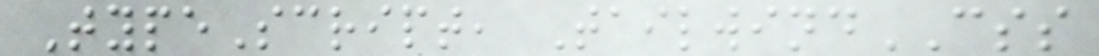TypeScript, TailwindCSS
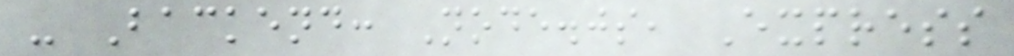- Backend: Node.js, Express
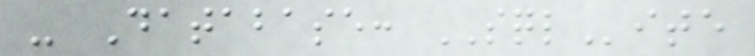- Database: SQLite
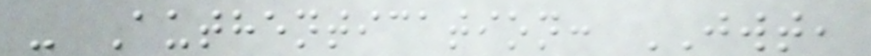- Authentication: JWT,
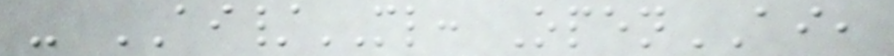- AI/ML: OpenAI,
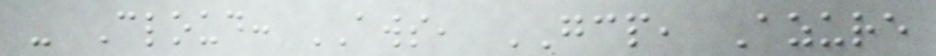- Cloud: AWS, GCP, Azure
